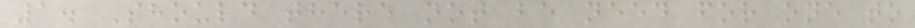1. Should there not be need for one to
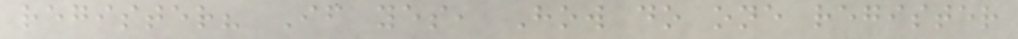register? If yes, How do one register
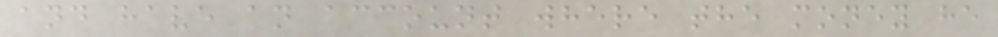and have an account where the money he
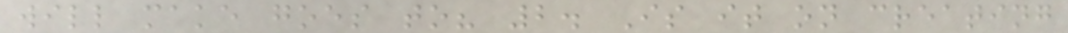will make goes to? 2. Is it on creating
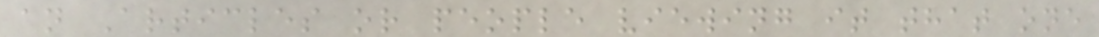an Articles or people viewing it that one
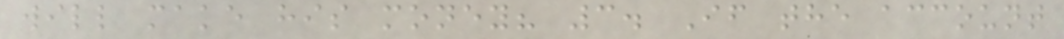will make his money? 3. If the account
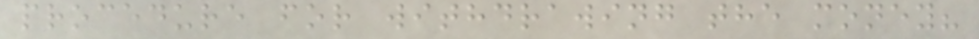procedure for withdrawing the money?
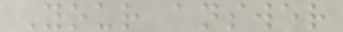Your answer
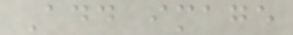Add image
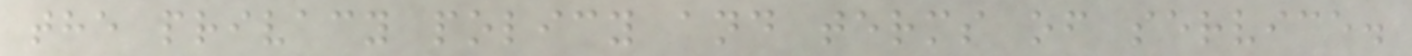the privacy policy and terms of service.
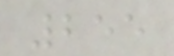255
